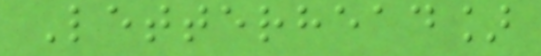Letterhead]
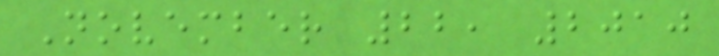November 22, 2010
